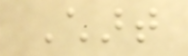Chart
